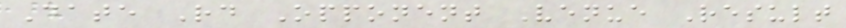Date Rd Opponent Venue Result
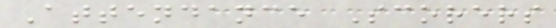Attendance Scorers
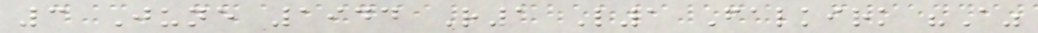3 June 1944 R1 L1 Falkirk "A"
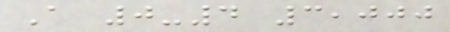A 0-4 3,000
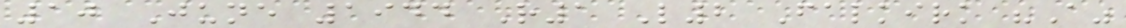10 June 1944 R1 L2 Falkirk "A"
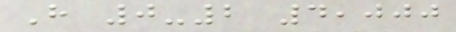H 0-2 4,000
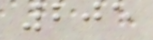205
